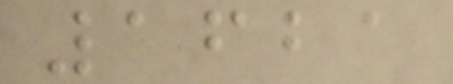1621
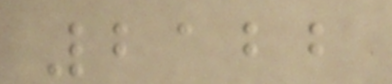2122
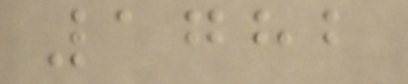1782
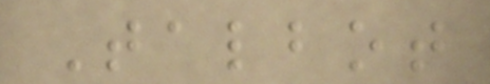Talbot
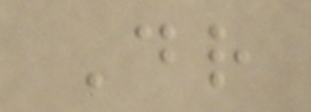Dr
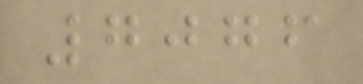7076
